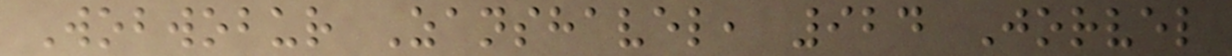Wobwobur Zanshavel, 924 Jorvel
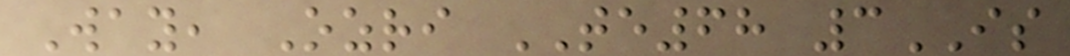Way, Ozri TE68 3IS
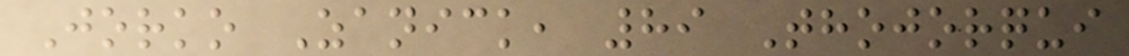Jorko Zanick, 89 Thojorqui
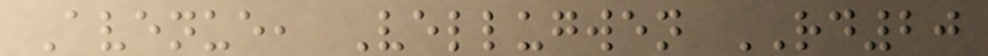Avenue, Vellugwen RD20
